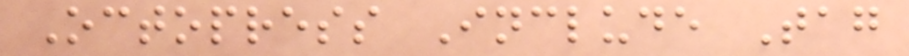Octopress Include Tag
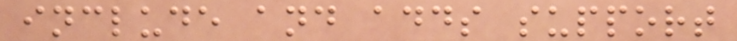include and adds support
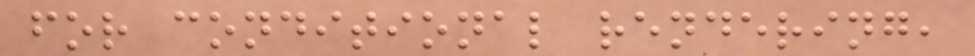for conditional rendering,
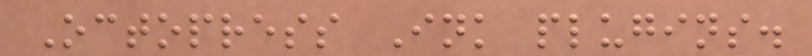Octopress Ink plugins.
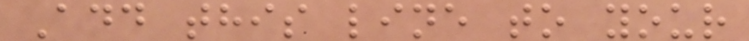Add this line to your
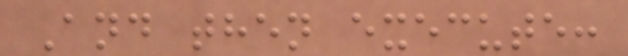And then execute:
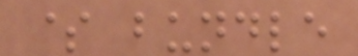$ bundle
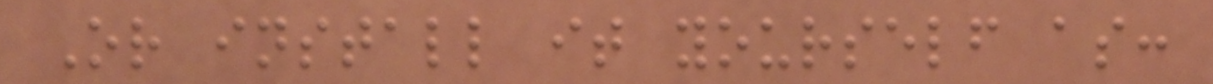Or install it yourself as:
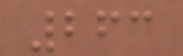263
